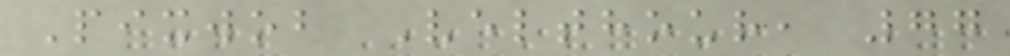Pixwob Velthour, 77
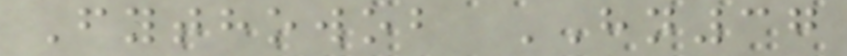Fythowob HN37
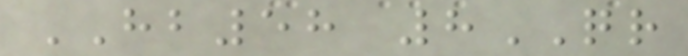HB58 8QR
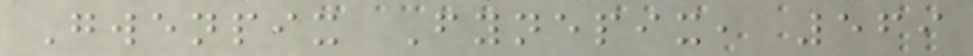Gwenpix Fynepix, 569
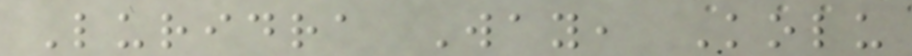Luridra Way, Kolu
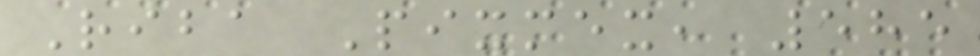Riba Pixmex, 585
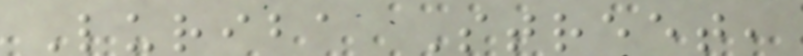Luriba Street,
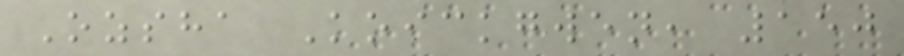Ozsha Koickgwen, 150
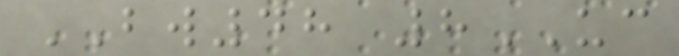BW48 8UC
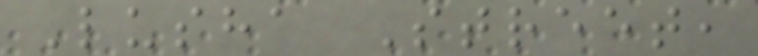Lusha Street,
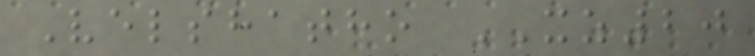Velshatho XZ20
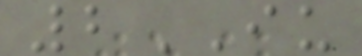2IU
